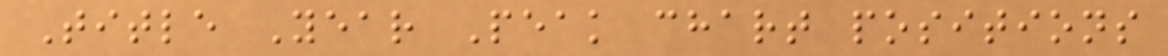Title Year Peak chart positions
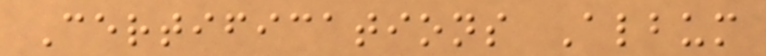Certifications Album
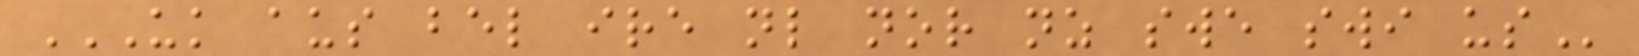UK AUS BEL IRE NL NOR NZ SWE SWI US
